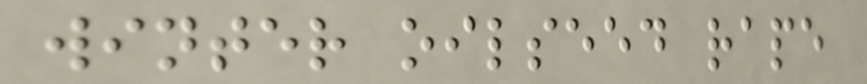winter oilseed rape
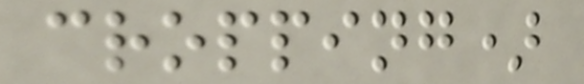cropping)
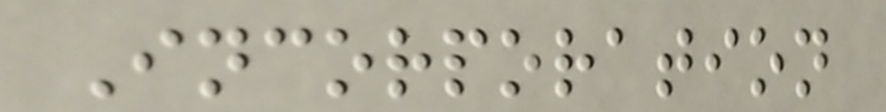Incorporation
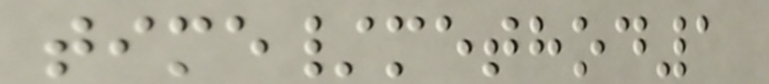time/method1
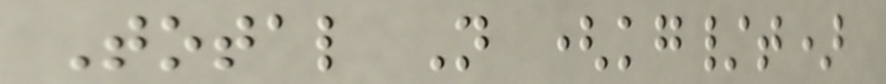Total N (kg/t)
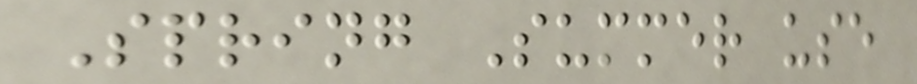Spring Summer use
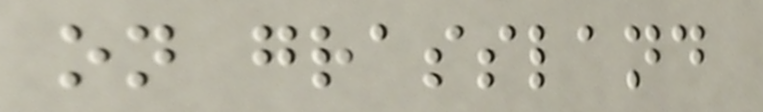on grassland
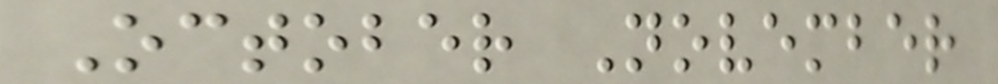October November
